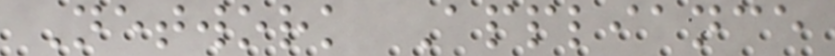Network Appliance
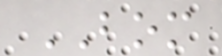BOM
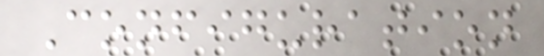Configuration
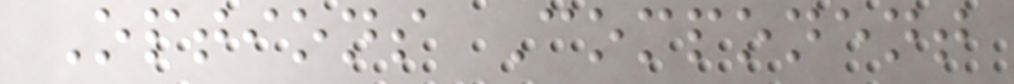Options Component
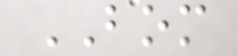BOM
